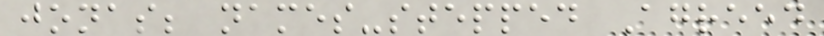jonas; names-stepped Agreed
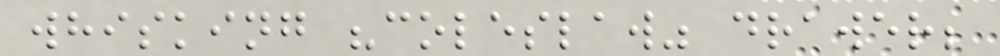whisking "coleslaw" drawer;
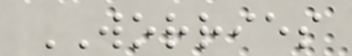WORRIES
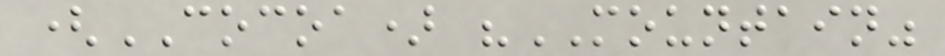(COCOA) "MOUNTAIN"
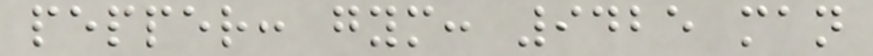pepper: gym: 9425 man
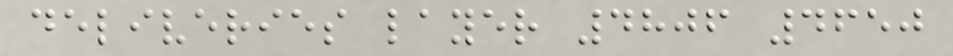deliveries layer 4806 4650
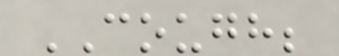COUGH;
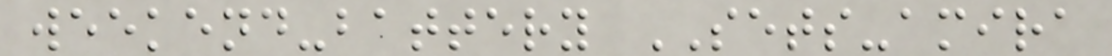weekend-battery SETS-amira
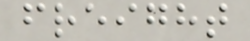freight
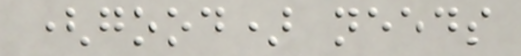(good) needs
